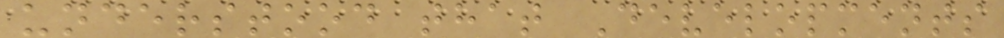understood that Developments
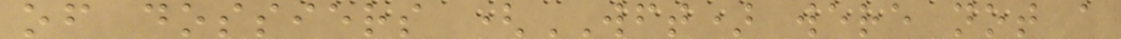of dossiers (WFT) were not a
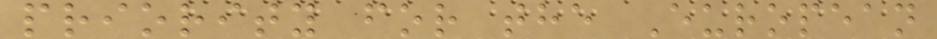priority for the European
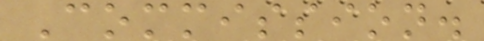Commission.
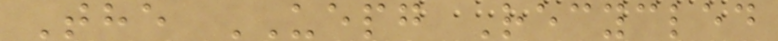The UEPG Recycled
